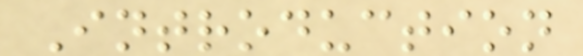Introduction
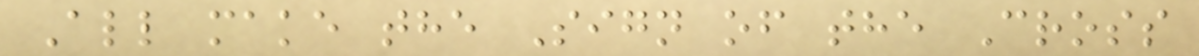All make the Sign of the Cross
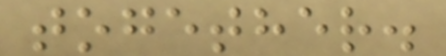together.
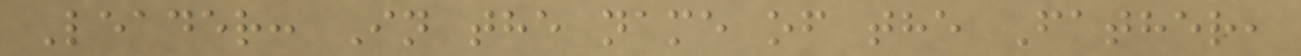Leader: In the name of the Father,
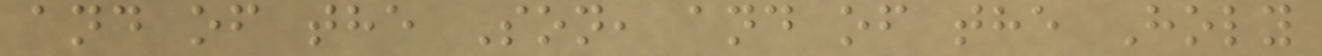and of the Son, and of the Holy
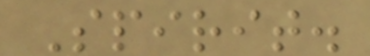Spirit.
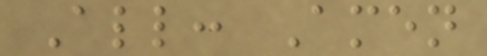All: Amen
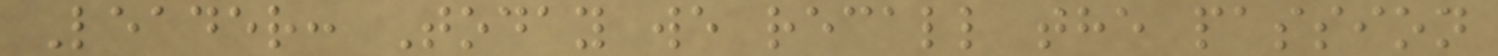Leader: Today we recall the passion
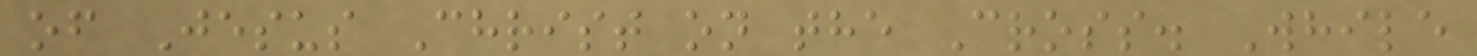of Jesus Christ on the Cross. While
